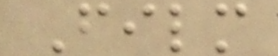Film
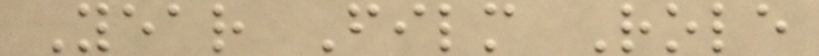Year Film Role
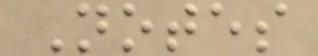Notes
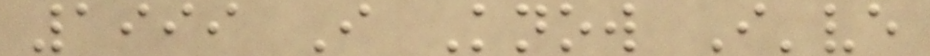1999 I Know I've
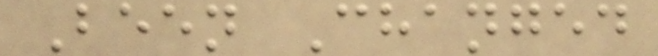Been Changed
